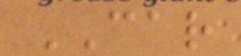CAR
